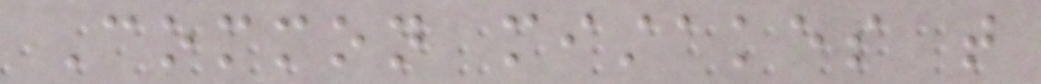Common mistakes that
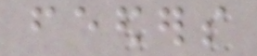feeders
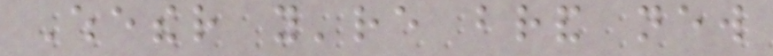Whether you're brand new
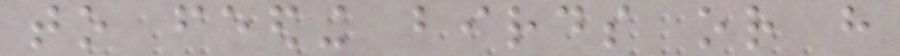to feeding birds or have
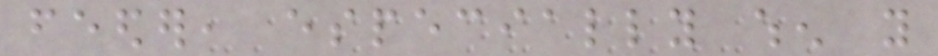feeder, especially when you
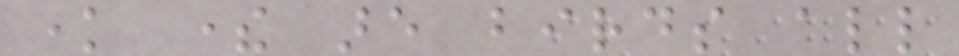know there are birds all
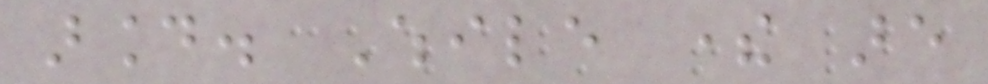around. While there are
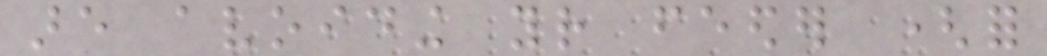are avoiding your feeder (for
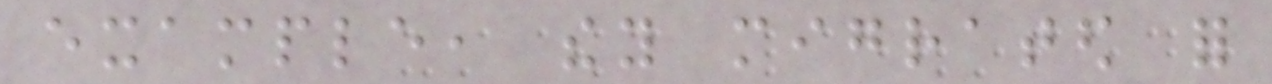example, they migrated for
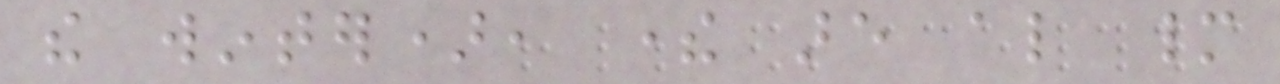the winter), there are also many
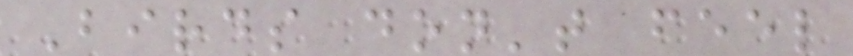Birds don't feel
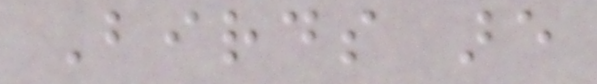Birds are
